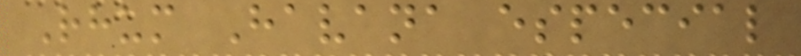Rhum Havana especial
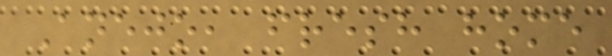Anejo, fresh home
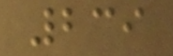239
